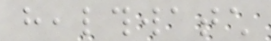healthwatch
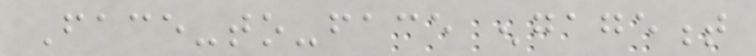Face-to-face engagement
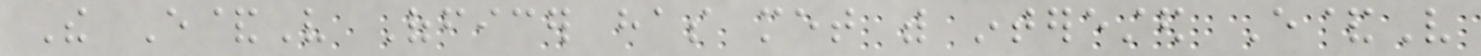The E&V Officer has met with interested E&V
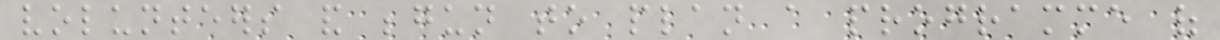volunteers and begun to plan a programme of
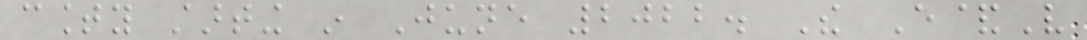county starting in June 2022. The E&V
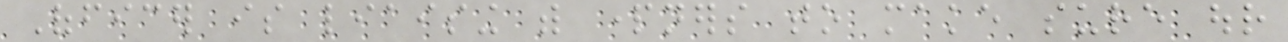Officer is liaising with partners to make sure our
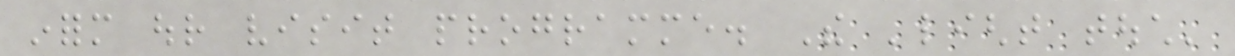inform our visit programme. The 'light touch'
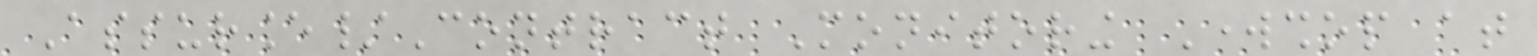Assurance/Contract Monitoring Workshop at
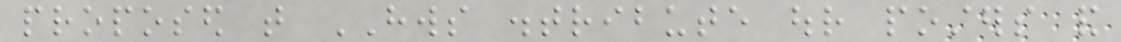proposed that HWS distribute our posters and
